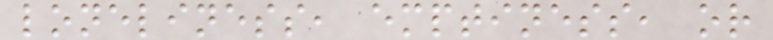loneliness, emptiness, or
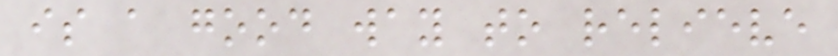is a good way to relieve
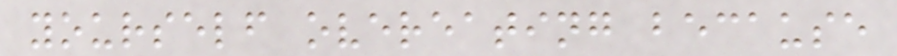yourself overeating because
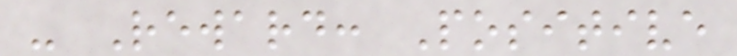- Reward: Positive
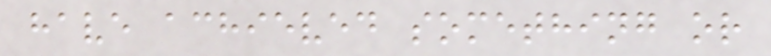have achieved something or
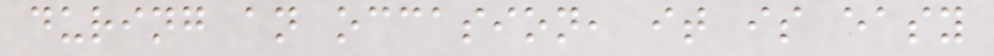during an occasion, it is easy
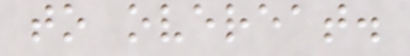to overeat.
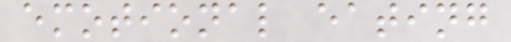emotional eating
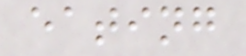eating
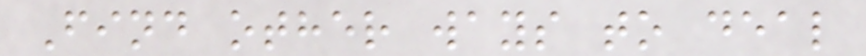Find other ways to deal
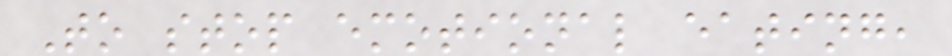To stop emotional eating,
